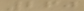260
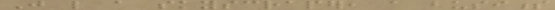Just like a skyscraper, a business
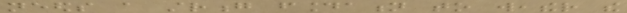needs a strong foundation to weather the
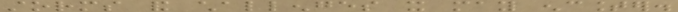storms and challenges it may encounter.
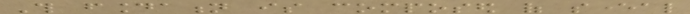This foundation is composed of several
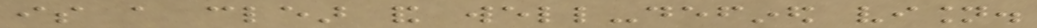is a clear and well-defined vision.
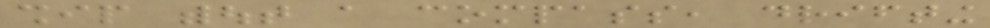ship without a compass, drifting
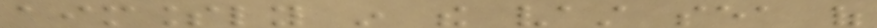aimlessly in the vast sea of
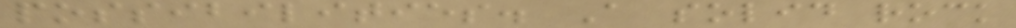possibilities. A solid rock
